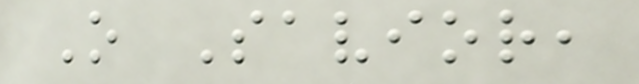O Savior,
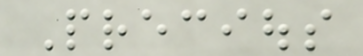Precious
